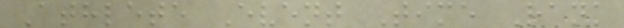Athlete Event Time Rank
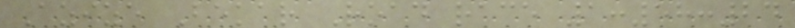Azize Bekar Road race 1:58:24
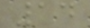14
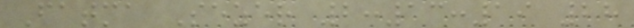Fatma Sezer 2:13:19 28
